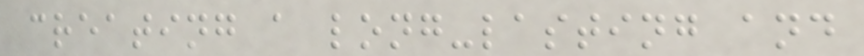creating a long-lasting and
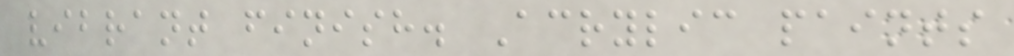vibrant finish. Acrylic paints
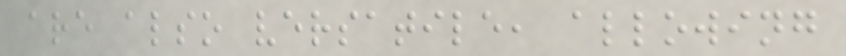are also versatile, allowing
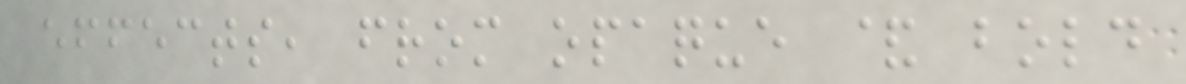effects, from opaque & bold
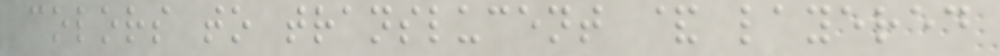colors to translucent & layered
